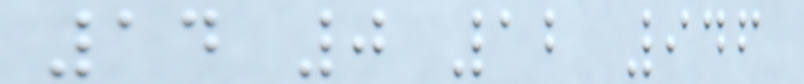14 0 12 946
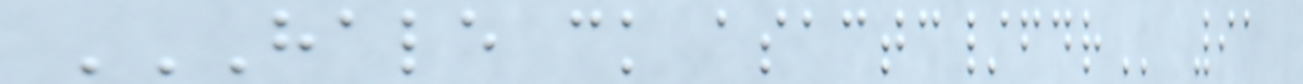HALE CK ASACTC/FDR 91
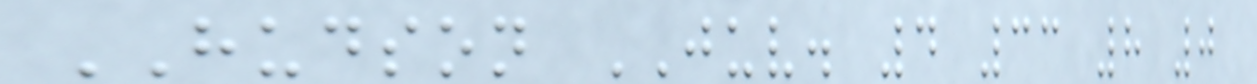HUDSON JUV. 4 33 8 0
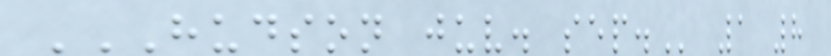HUDSON JUV. SEP. 1 8
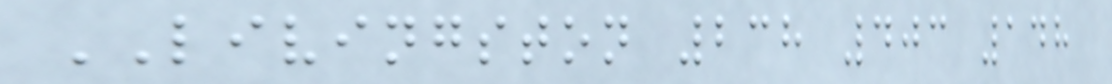LIVINGSTON 238 403 148
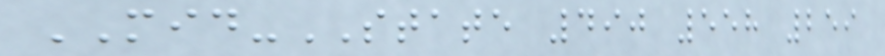MID-STATE 490 558 259
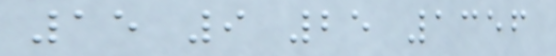15 9 25 1356
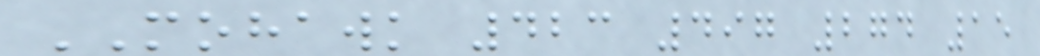MOHAWK 423 497 274 15
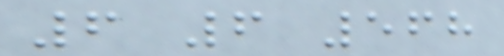6 6 568
